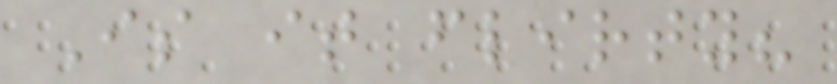Is it flirty?
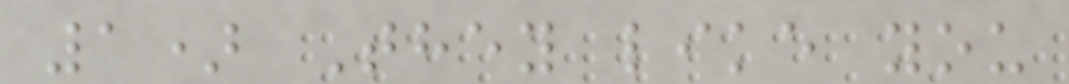1) They like you
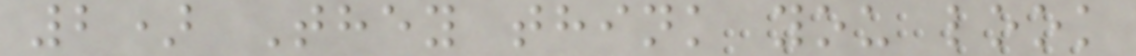2) They think you look
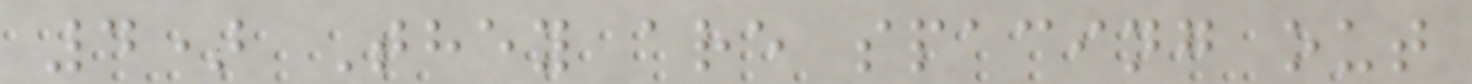4) They are spacing out
